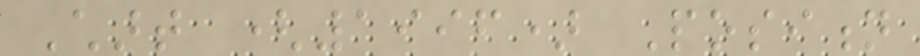Chart (1996) Position
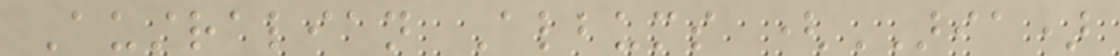Australian Albums (ARIA)
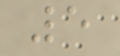5
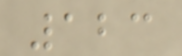123
